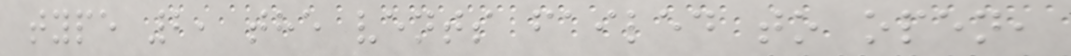type 2, the vents failed to open,
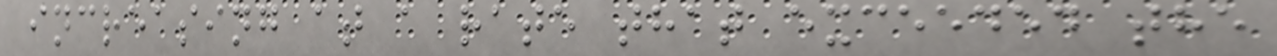increasing at a rate that exceeded the
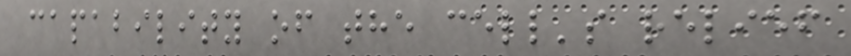capability of the cell's relief
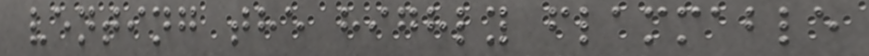venting the highly flammable
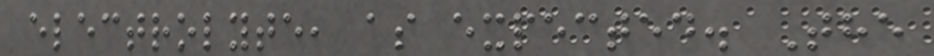electrolyte, as expected. The
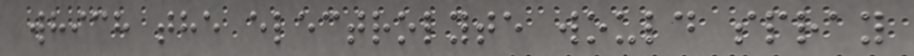which the electrolyte would spray
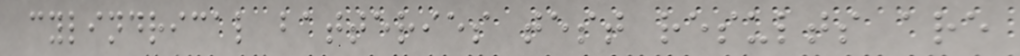cylindrical batteries test results are
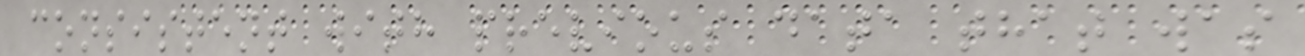consistent with previous data that was
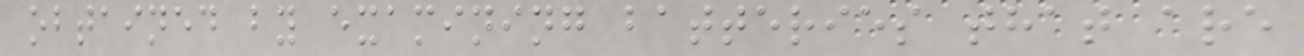obtained by examining batteries that are
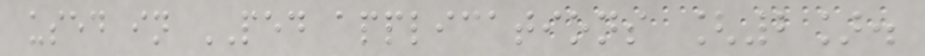used in PED applications [2].
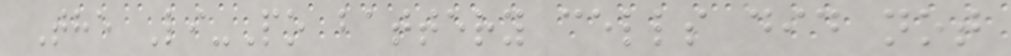The Li-Po battery cells did not
